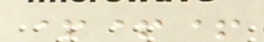+++
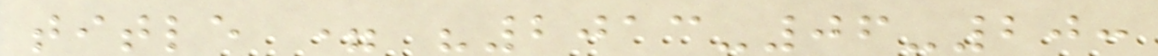title = "2013-06-20:
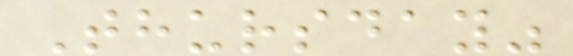Thursday"
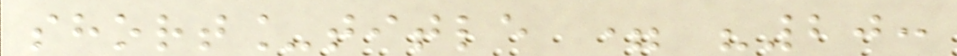short_title = "20:
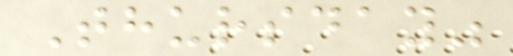Thursday"
